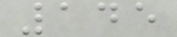145
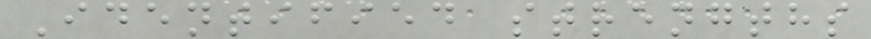Identified strengths
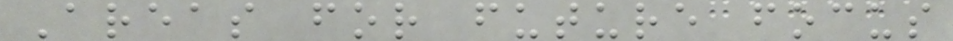Areas for future focus
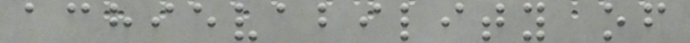achievability of
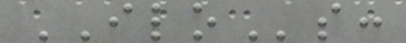ILOs:
